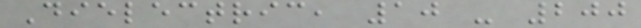Dielectric, 10 - 200
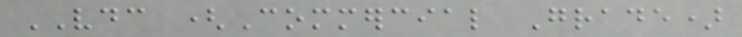VDC (Commercial Grade)
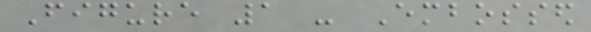Figure 1 - Embossed
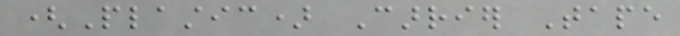(Plastic) Carrier Tape
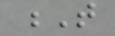T
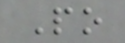Po
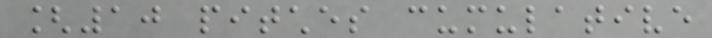[10 pitches cumulative
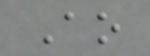Ao
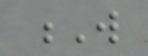W
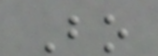Bo
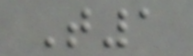T1
